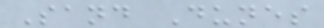Sand Dunes
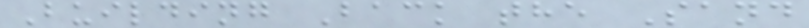Building Back the Sand
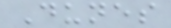Dunes
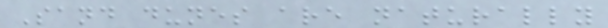Sand dunes are naturally
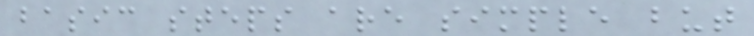basic steps are simple but
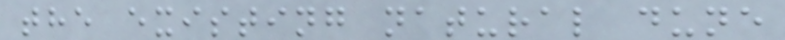the existing natural dune
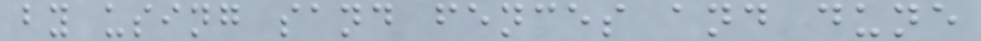by using sand fences and dune
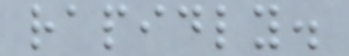rapidly.
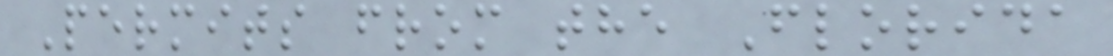Permits from the Florida
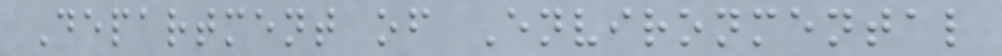Department of Environmental
